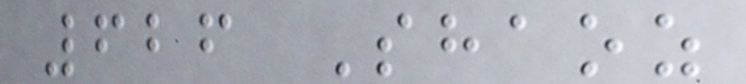626 Shaoz
